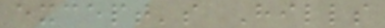except's Hills
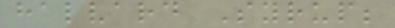halvard Syrup;
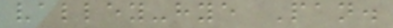valley-hye Pan.
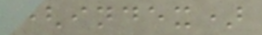(index)
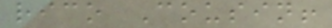rico Cousin!
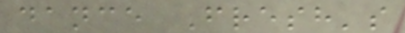dance Fresh's
